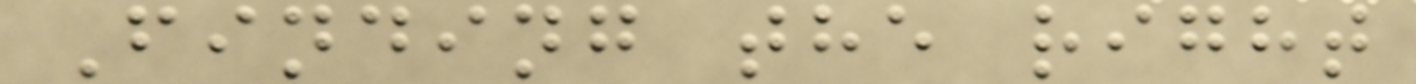Finding the right
